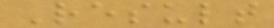Result
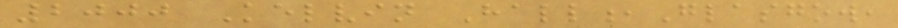2000 Kelvin Hall,Glasgow,
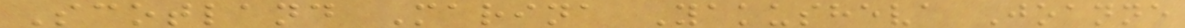Scotland Marina Yakusheva Joanne
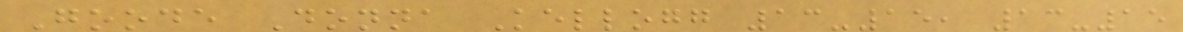Goode Donna Kellogg 13-15, 13-15
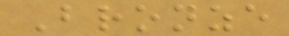Bronze
